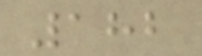182
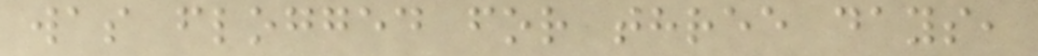was flogged for three days,
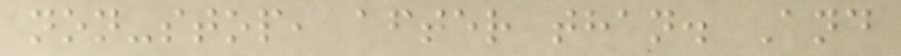non-stop, after than. And
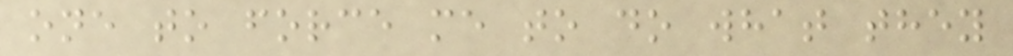one to force me to do what they
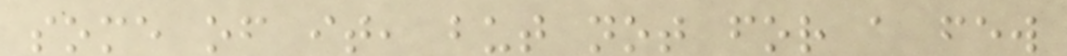some of it, but not for a few
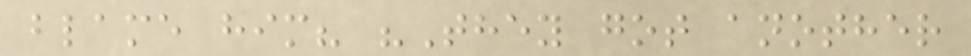blame him? "They got another
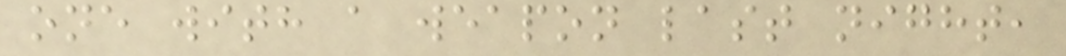one with a weapon last night,
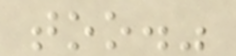too."
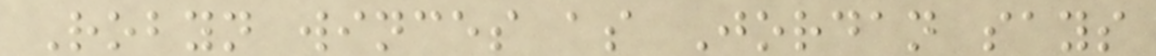Robyn winces as Jordan says
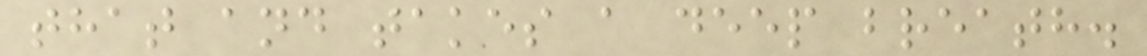that and takes a deep breath.
